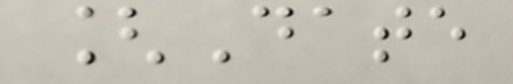[Date
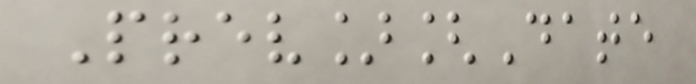Prev][Date
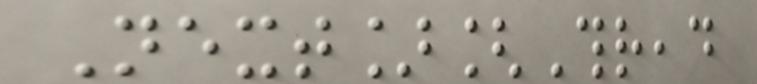Next][Thread
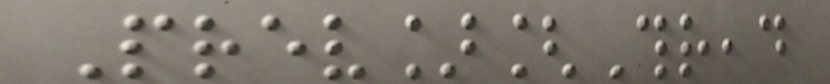Prev][Thread
